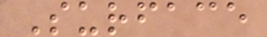Surface
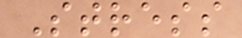Stress
